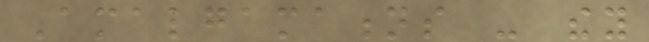Amalgamations - they
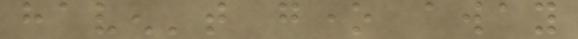haven't gone away
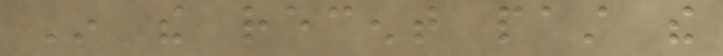In the recent past the
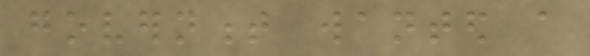government wanted a
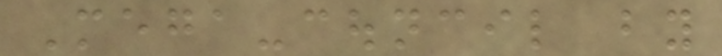Mega-council by
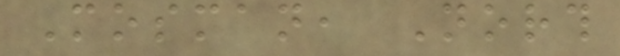Mosman, North
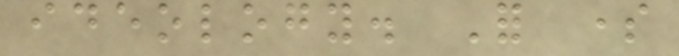ideology. For some
